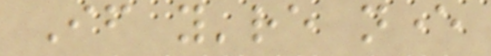If you're never
